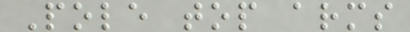Pole top arms
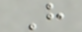H
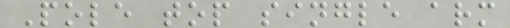Pole top single arm
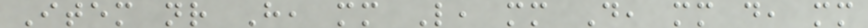Item nr H, mm L, mm D, mm d, mm
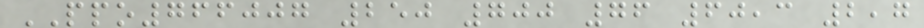PPO766007 250 700 76 60,3 2,7
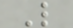L
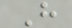H
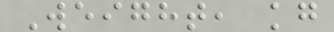Weight, kg
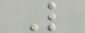L
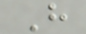H
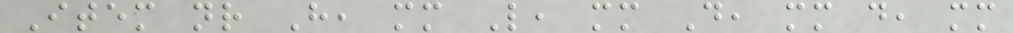Item nr H, mm L, mm D, mm d, mm
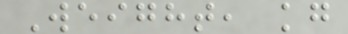Weight, kg
